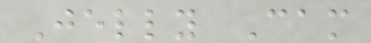Jelly Cam
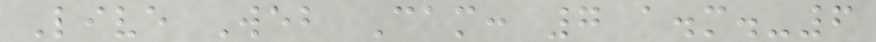Live Web Cam: 7 a.m.-6
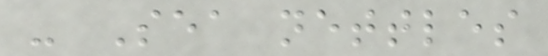- Sea nettles
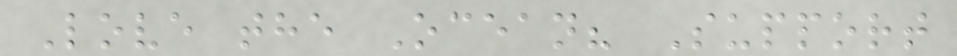Love the Ocean? Support
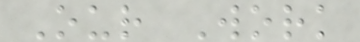Our Work
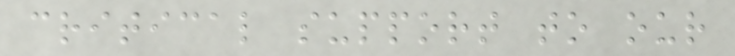critical support to our
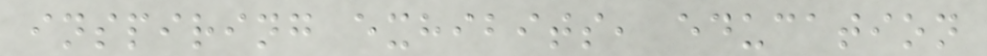inspiring exhibits, education
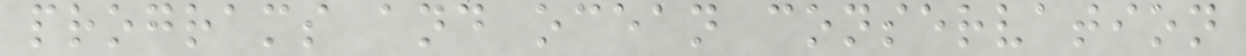programs and ocean conservation
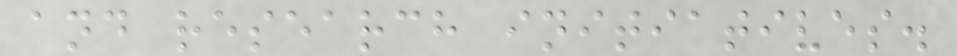and research initiatives.
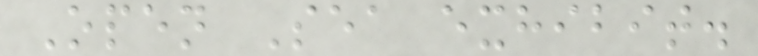Open Sea exhibit.
